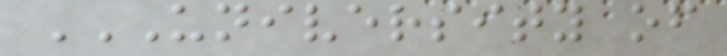UNIVERSITY OF
